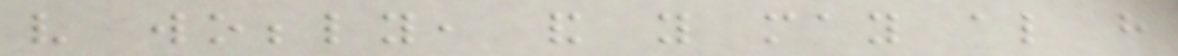very wobbly, and you may also have
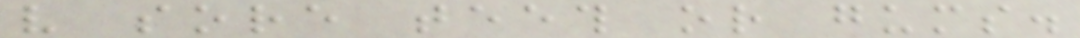very sore teeth or gums.
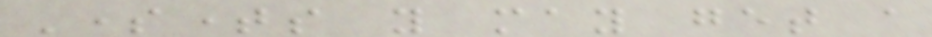Sometimes you may get a
